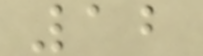12
